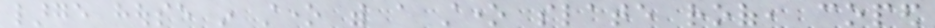large house in stone with a stone slate roof, coped
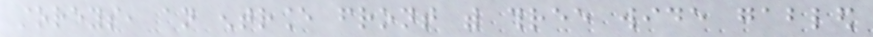storeys, an entrance front with three wide gabled
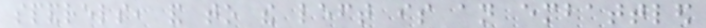spandrels, and to the left is an embattled
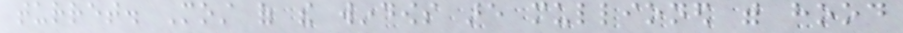turret. Most of the windows are mullioned with hood
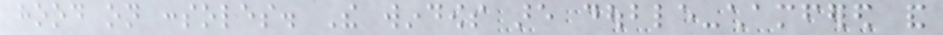hood on consoles. The windows are double-chamfered and
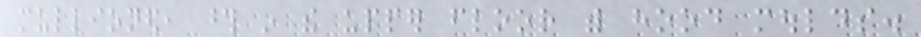mullioned, those in the upper floor with hood moulds.
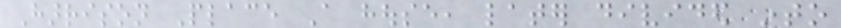Harrison Place A house, later divided into
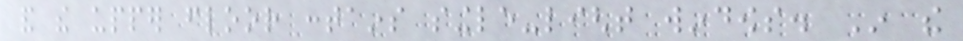and the upper floor contains single-light windows. In the
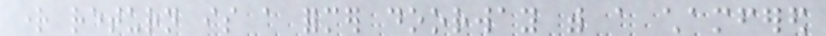right return is a former doorway with a chamfered
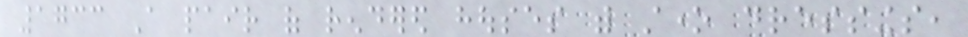1733 A pair of rendered houses with stone dressings,
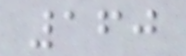160
